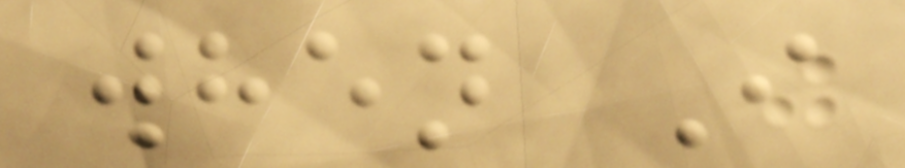when I
